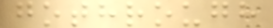gothrough
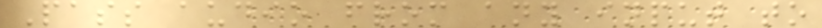Pass audio from any input to
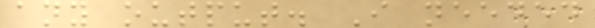any output. I needed
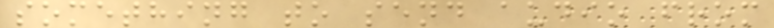something to send audio from
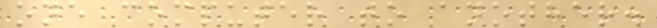one computer to another.
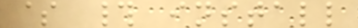$ # install
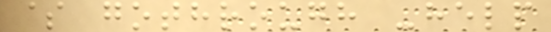$ gothrough -help
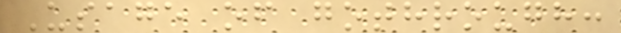Usage of gothrough:
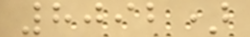8092)
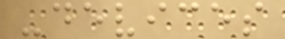-devices
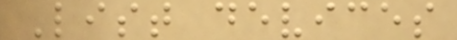List devices
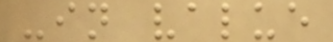-in value
